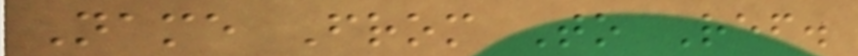Name From To Ref.
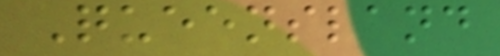Queensland
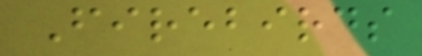Firebirds
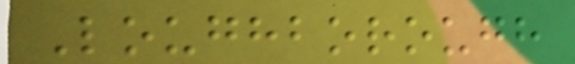Loughborough
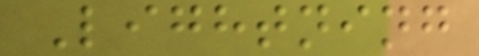Lightning
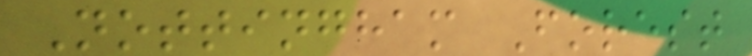Nottingham Forest
